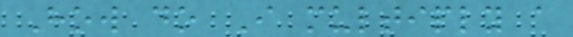How do I multiply a
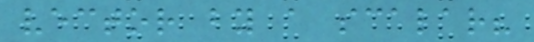vector by a scalar?
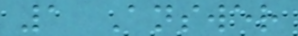1 Answer
